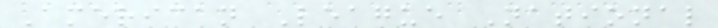American League National
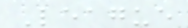League
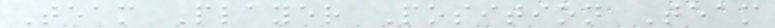Team Player Position Team
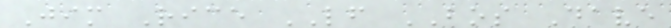Jim Rice LF BOS Dave
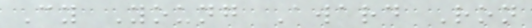Cy Young Award Ron
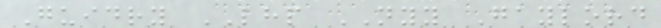Guidry LHP NYY Gaylord
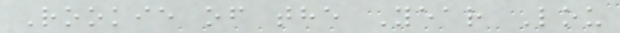Rookie of the Year Lou
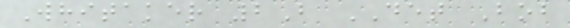Whitaker 2B DET Bob
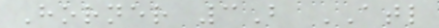Horner 3B ATL
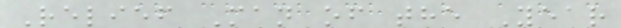Relief Man of the Year
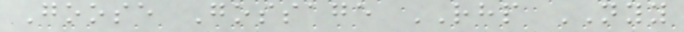Goose Gossage RHP NYY
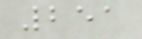251
